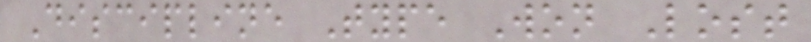Discipline Type Won Lost
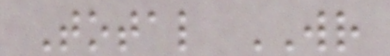Total WR
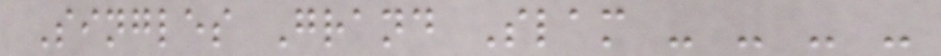Singles Grand Slam - - - -
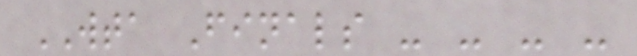WTA Finals - - - -
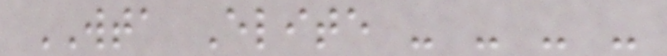WTA Elite - - - -
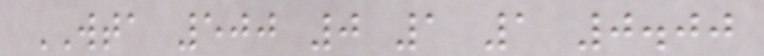WTA 500 0 1 1 0.00
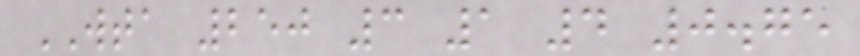WTA 250 3 1 4 0.75
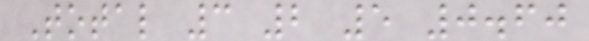Total 3 2 5 0.60
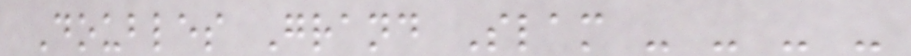Doubles Grand Slam - - - -
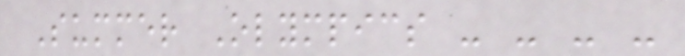Summer Olympics - - - -
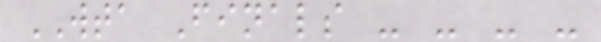WTA Finals - - - -
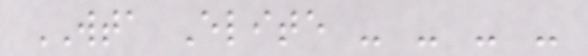WTA Elite - - - -
